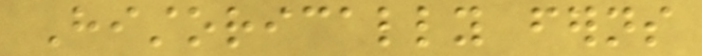Historically ferns
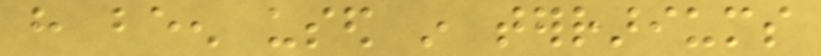have been used in terrariums
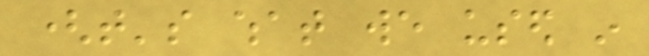(that's what we used in
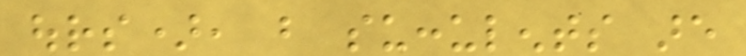ours), but succulents are
